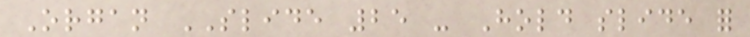Organ SLIDE 25 - Hold slide for
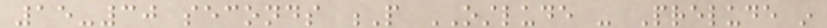15-30 seconds P OSTLUDE - Prelude in
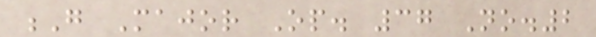G Major Op. 37 No.2
